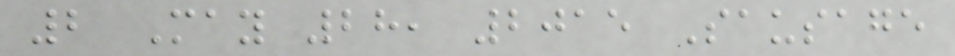2 May 28, 2015 Sausage
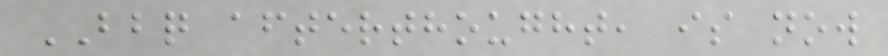BBQ afterthought, is now
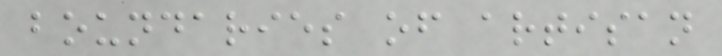boundaries of artisan
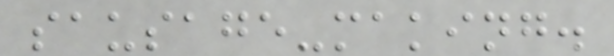sausage-making.
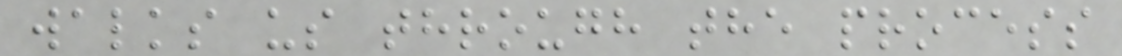walks us through the process
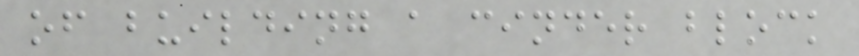of building a cinder block
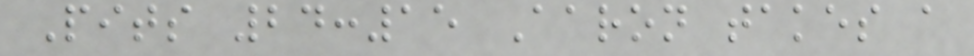Pits 24:15 Aaron takes a
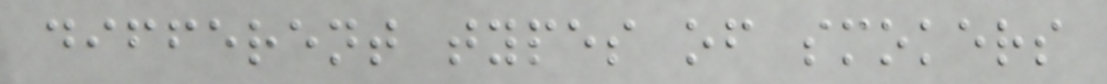different types of smokers
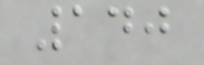140
